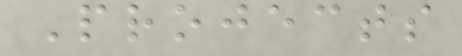Projects
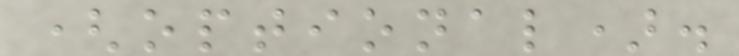(optional).
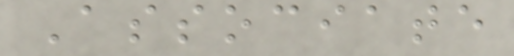Associate
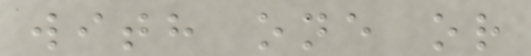with one or
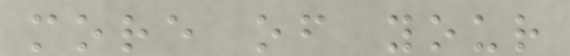more of your
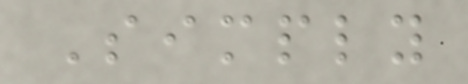Simply
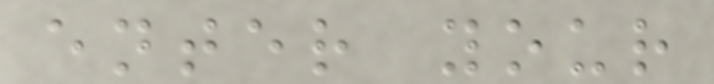enter your
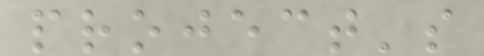project's
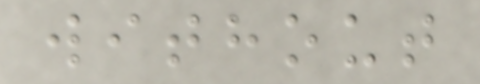without
